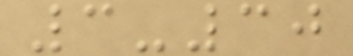3-30
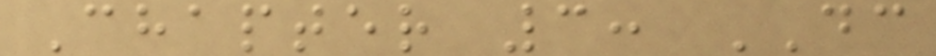Chapter 3: DC
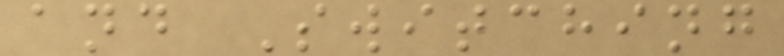and Switching
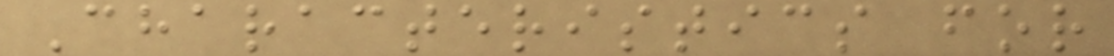Characteristics for
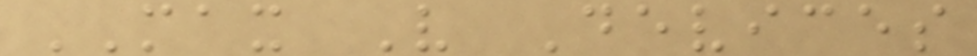MAX V Devices
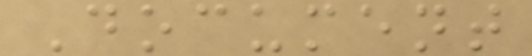Document
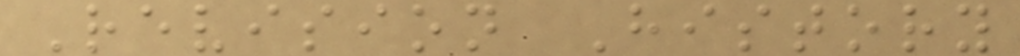Revision History
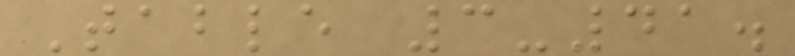Table 3-41.
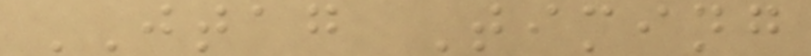JTAG Timing
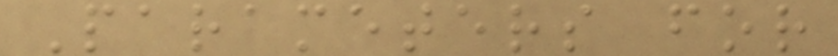Parameters for
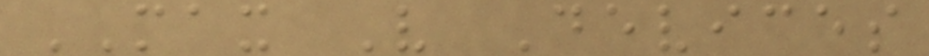MAX V Devices
